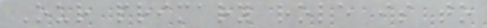Our primary role is to
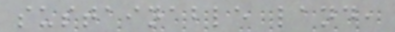sustainable land,
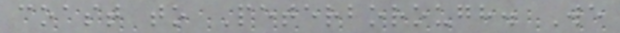coast to Peterborough. We
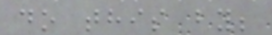do this by;
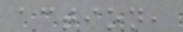action,
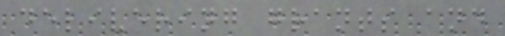delivering grants and
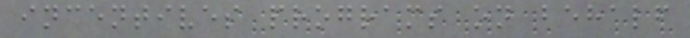incentives programs on behalf
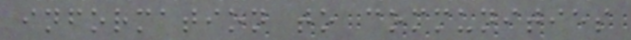information to communities
